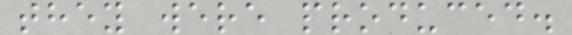they were produced.
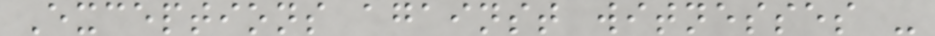Exceptions against witnesses -
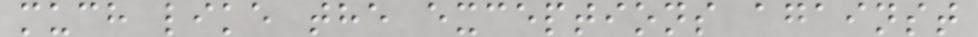much like the exceptions against
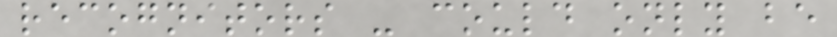recognitors - could only be
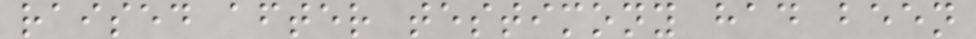raised after testimony had been
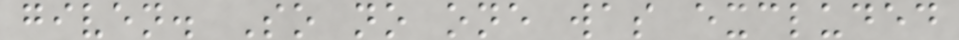given. So no one was excluded
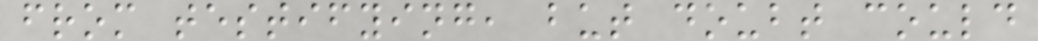from testifying, but doubt could
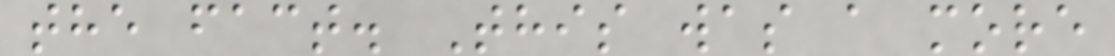the fact. This was a more
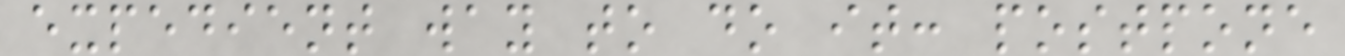expedient way to do it: postpone
